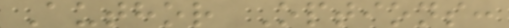Author Options:
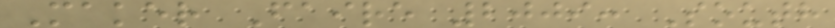Maker Faire 2009: South
